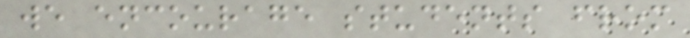we encourage students from
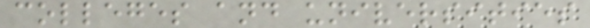colleges and universities
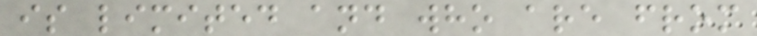is limited and who are from
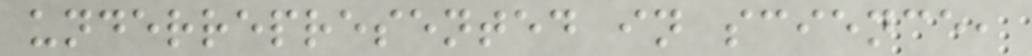underrepresented in science,
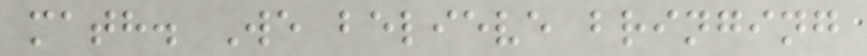math. We believe bringing
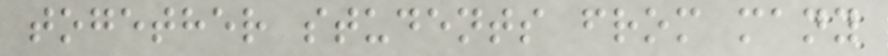together students from many
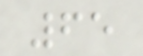65
